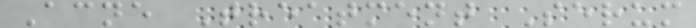Acne Treatment Serum
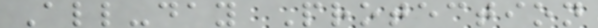All-day Protection
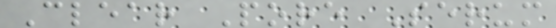Clear Pore Serum
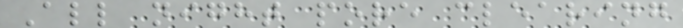All night pore clearing
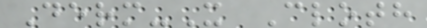Derm-X Cloth
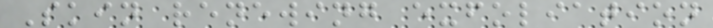Skin renewing exfoliation
